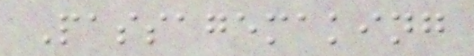Passagemaking
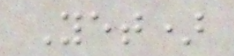Yet)
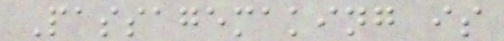Passagemaking is
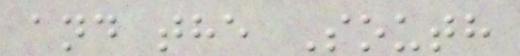and the South
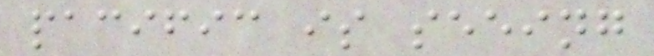pacific is seeing
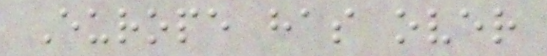Europe has over
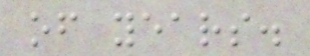of years.
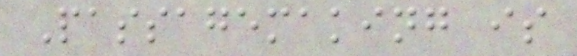Passagemaking is
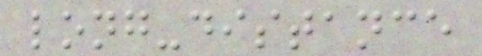long-distance
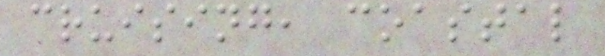cruising, coastal
